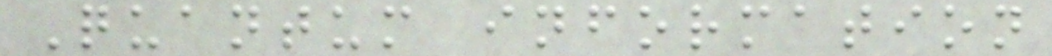Quantum information
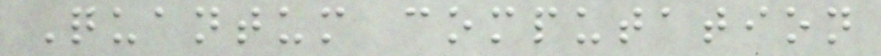Quantum computation
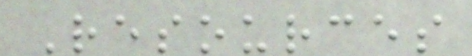Resources
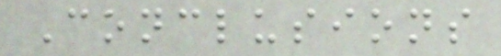Conclusions
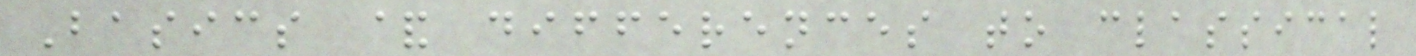Basics & differences to classical
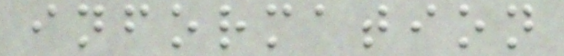information
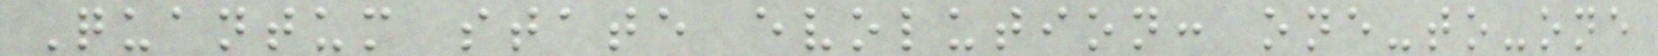Quantum state evolution: one-to-one
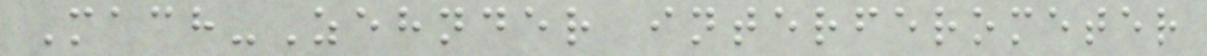Mach-Zehnder interferometer
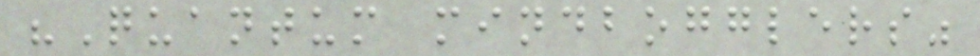"Quantum mindbogglers"
